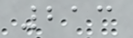213
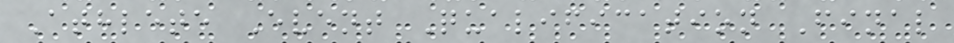Athlete Event Qualification Final
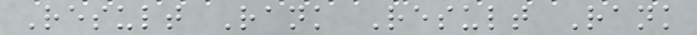Result Rank Result Rank
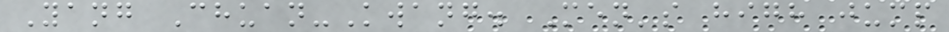Yang Chuan-Kwang. Men's high jump
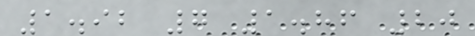1.92 7 1.86 20
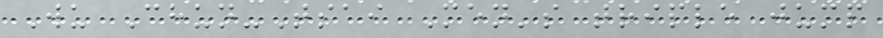Wu Chun-Tsai Men's triple jump
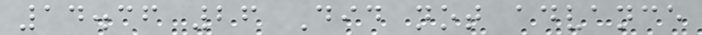14.36 26 Did not advance
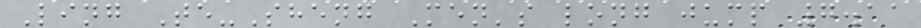Ling Te-Sheng Men's long jump 7.11
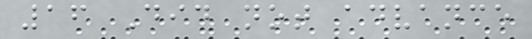16 Did not advance
